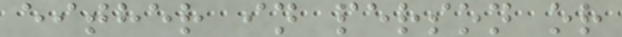either in person or
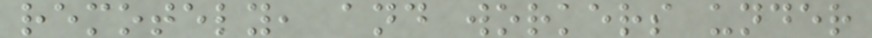remotely, and workers under
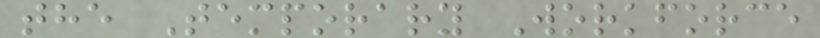the Temporary Workforce
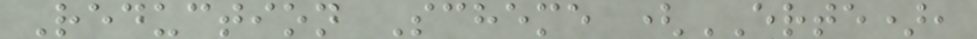Reduction Scheme (ERTE),
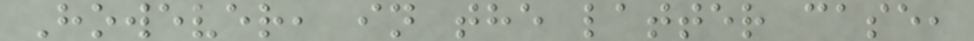However, in the latter case,
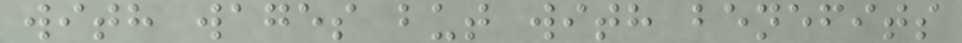with wages but with benefits
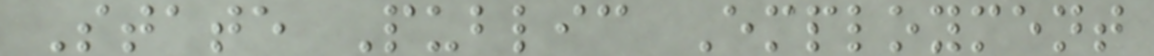State Public Employment
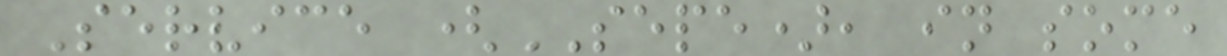Service (SEPE), in some
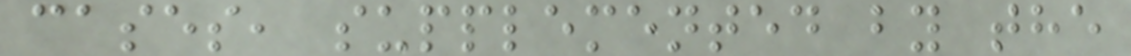cases, supplemented by the
